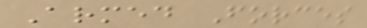Armed Forces
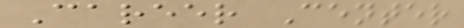Career Center
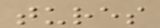tures
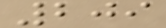209
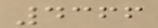4366
